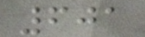601
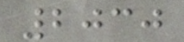2030
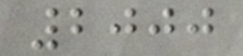2000
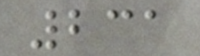231
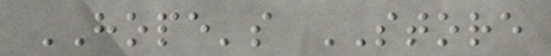HOPE's STORE
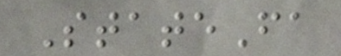StateFa
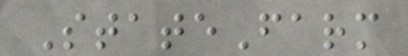StateFarm
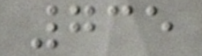735
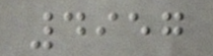4957
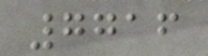7716
